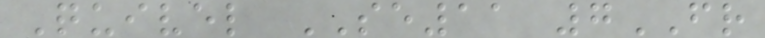Quivel SE11 7FR
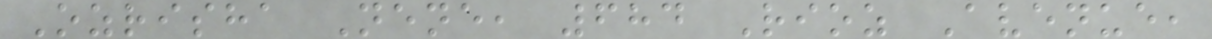Ozrisha Nene, 684 Rioz Avenue,
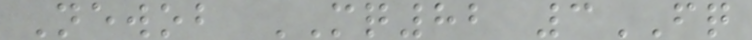Newob MQ82 3FQ
